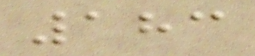183
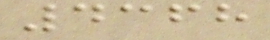4368
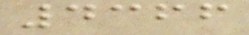4366
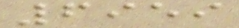6959
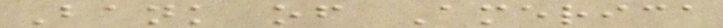Bank of America
